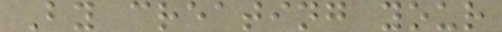By creating your
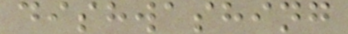dishwashing
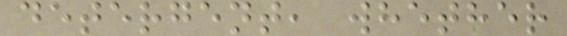detergent, whether
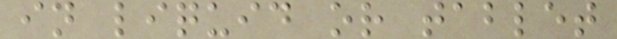in liquid or tablet
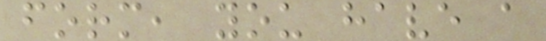form, you have a
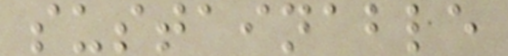sustainable
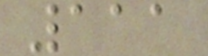111
